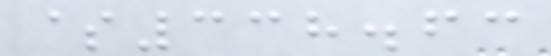$338.63
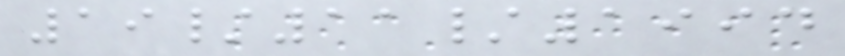19/11/1994
